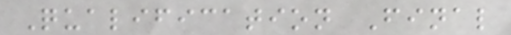Qualification Final
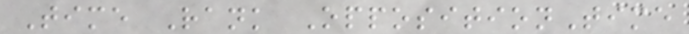Time Rank OppositionTime
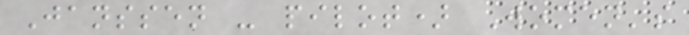Janssen - pilot) Women's
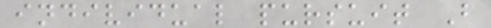individual pursuit B
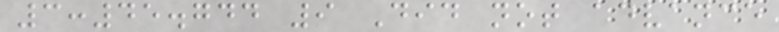3:45.744 9 Did not advance
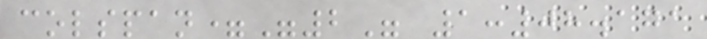colspan="2" 1:08.171
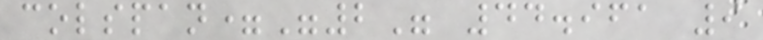colspan="2" 44.961 9
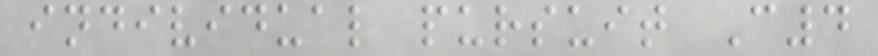individual pursuit C4
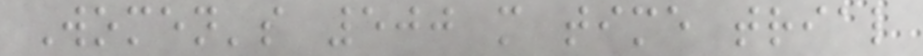Women's 500 m time trial
